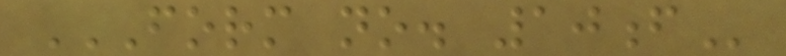FORM NO. 10F
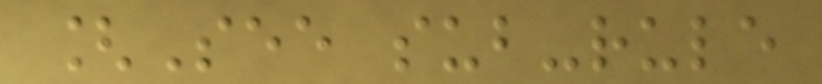[See sub-rule
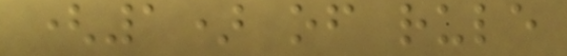(1) of rule
